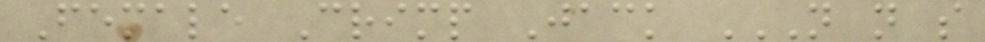Female Crimp Jack N N S
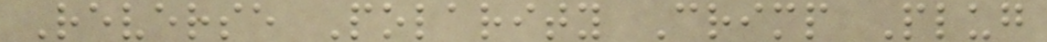Reverse Polarity Crimp Plug
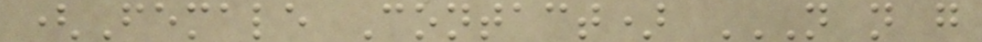(Female Contact) N N G
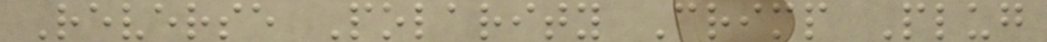Reverse Polarity Crimp Plug
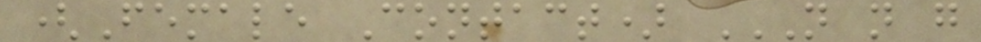(Female Contact) N N G
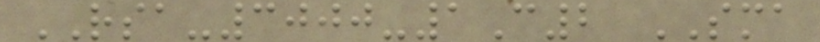RSA-3000-1C2 SMA
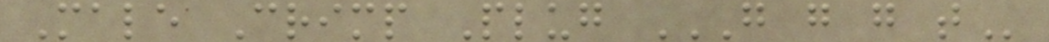Male Crimp Plug G G G T
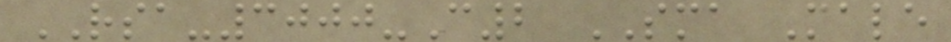RSA-3000-C2 SMA Male
